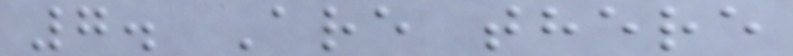7. Are there
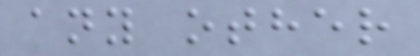any other
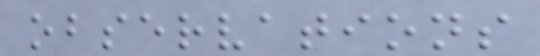observations
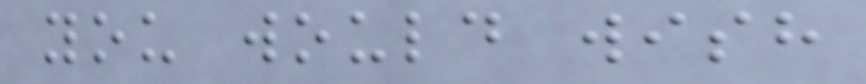you would wish
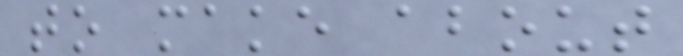to make about
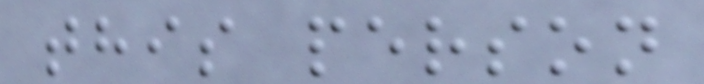this person
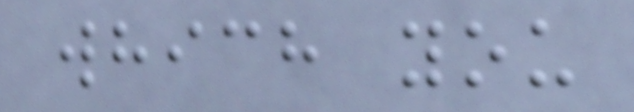which you
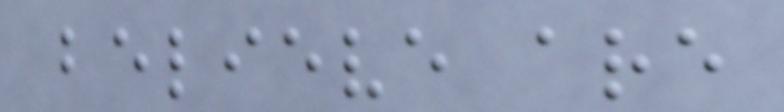believe are
